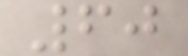60
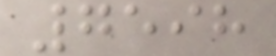7598
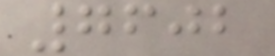7602
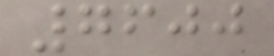7600
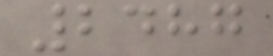2487
